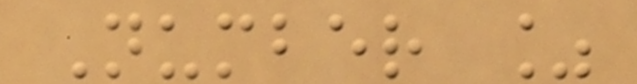Number %
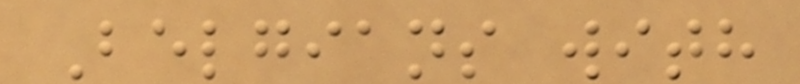Belgians with
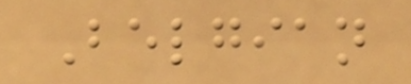Belgian
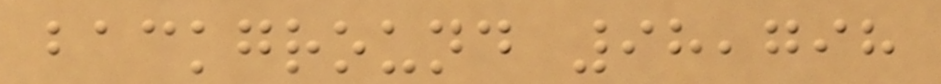background 98,798
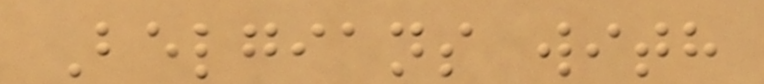Belgians with
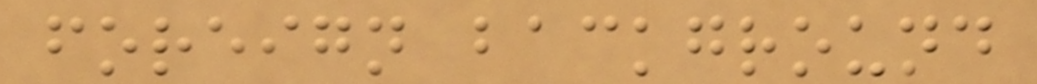foreign background
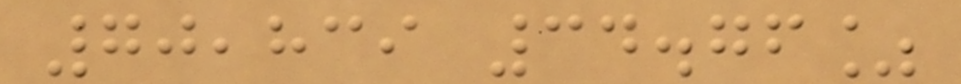70,839 34.76%
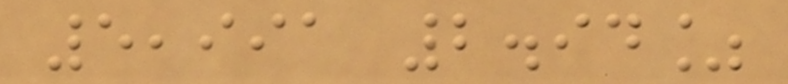5,991 2.94%
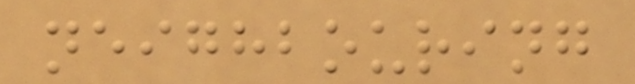neighbouring
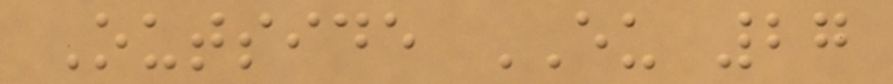Outside EU 27
